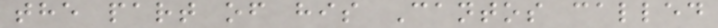the part of his Cantos called
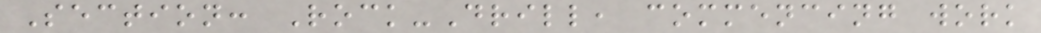Section: Rock-Drill, commencing work
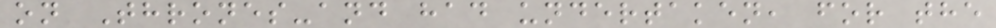on Thrones-and had undertaken, for the
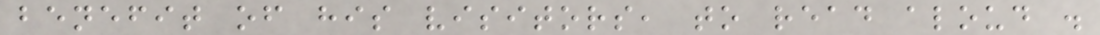benefit of his visitors, to read aloud .
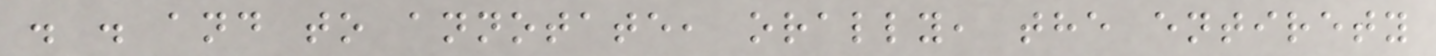. . and to annotate, orally, the entirety
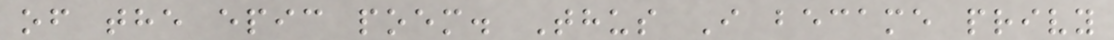of the epic poem. Thus I became privy
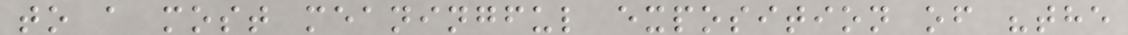to a most meaningful exposition of "the
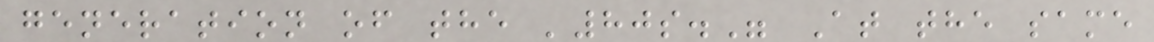generation of the '80s." At the same
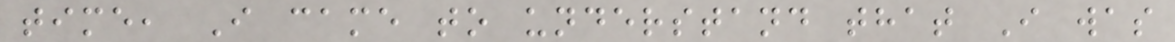time, I came to understand that I was
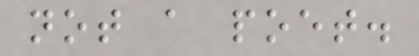not a poet.
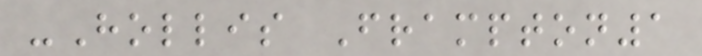-Hollis Frampton1
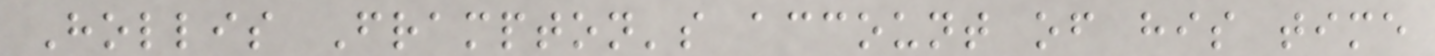Hollis Frampton's account of his time
